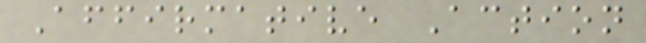Affirmative Action
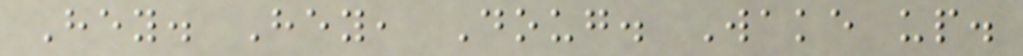Hey. Hey, Doug. Wake up.
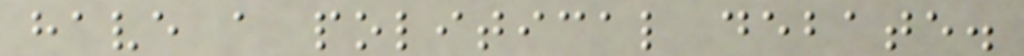have a political debate.
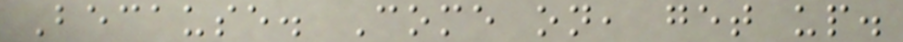Because. Come on, get up.
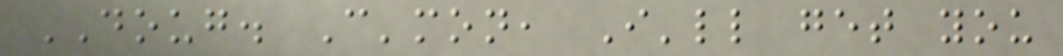DOUG. C'mon, I'll get you
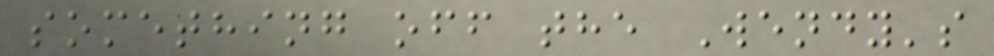something off the Wendy's
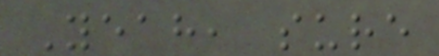Yeah, sure
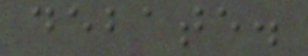debate.
